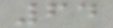64
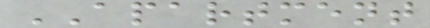APARTMENT
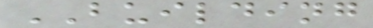BUILDING
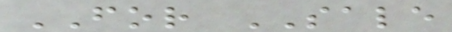FOR SALE
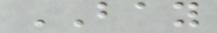BAY
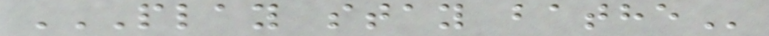PLAY STAY BATHE
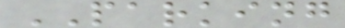PARKING
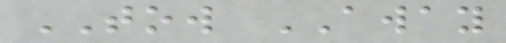TOW AWAY
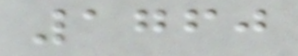1760
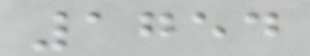1754
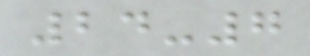24-7
